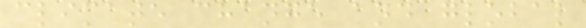climate change and global
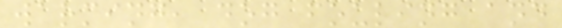warming, dog fouling and
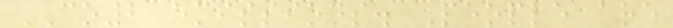CO2 emissions. People are
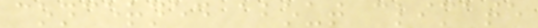concerned about climate
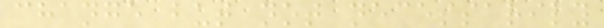change but not necessarily
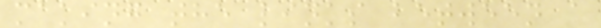making the links between a
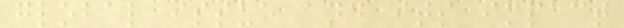global issue and its impact
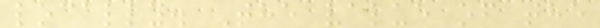locally. The value of the
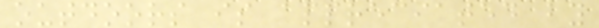outdoors is appreciated by
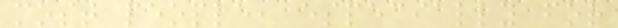most people, especially for
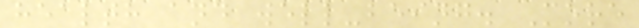health and well-being. More
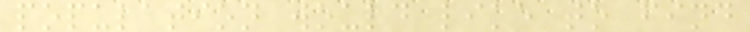population would like to find
